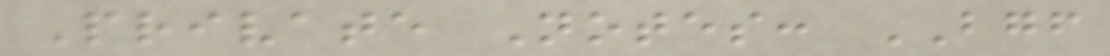Private Notes: BGF
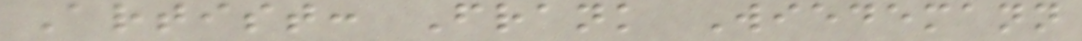Artist: Frank Wiedemann
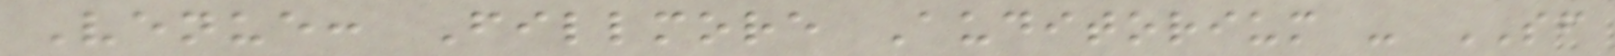Venue: Fillmore Auditorium - SF
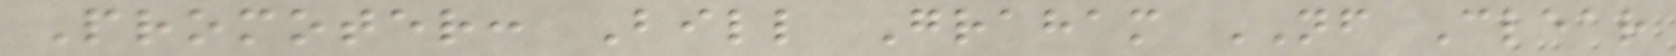Promoter: Bill Graham NF Clear
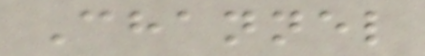Channel
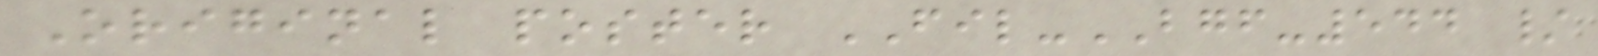Original poster FIL-BGF-544 /
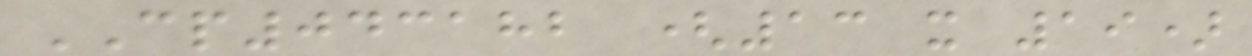CP043182 (13 x 19)
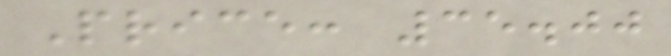Price: 35.00
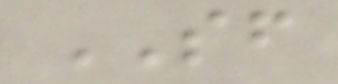SF
